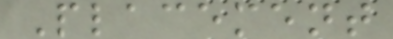Placement
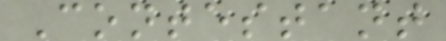Contestant
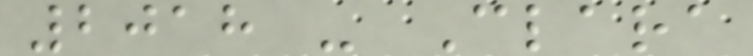2018 - Clara
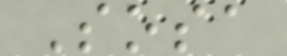Sosa
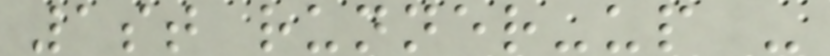1st runner-up -
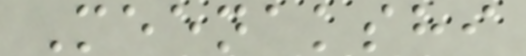Meenakshi
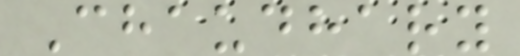Chaudhary
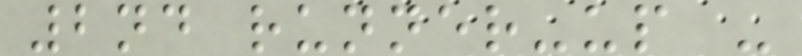2nd runner-up -
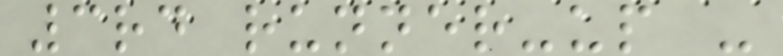3rd runner-up -
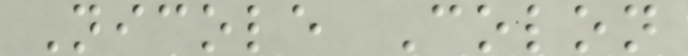Nicole Colon
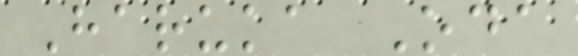Haruka Oda
